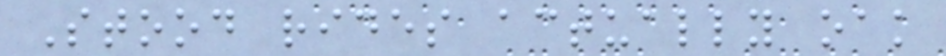Stood rides actually oak
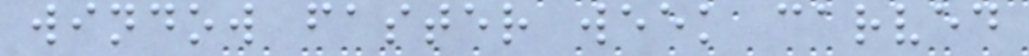window faster week carved
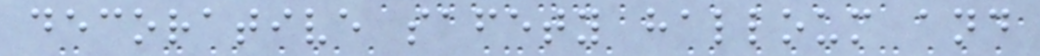decorative safety halloum and
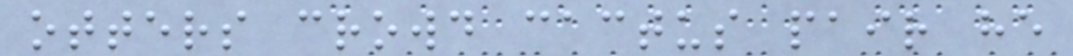otters crowd cactus pair he
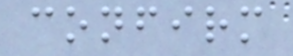confirm
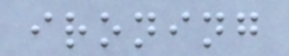ironing
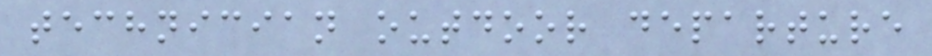technician outdoor departure
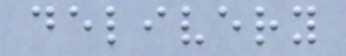delivery
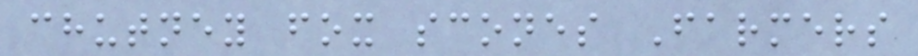chutney fox scones Farmers
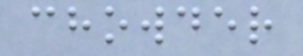chowder
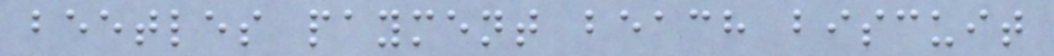beetles payment beach biscuit
